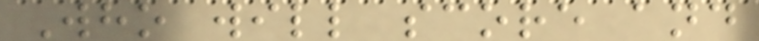Who will score and
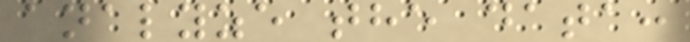analyze the data:
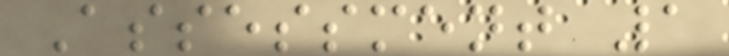Assessment 1
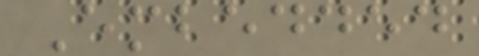Embedded
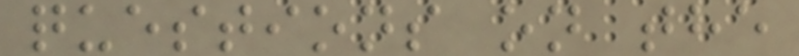questions on the
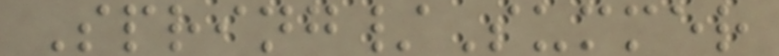Spring/Summer
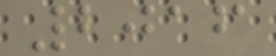2016
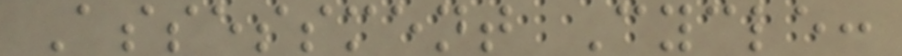Assessment Cycle:
